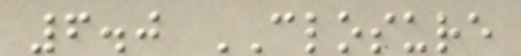6.0 CLOSURE
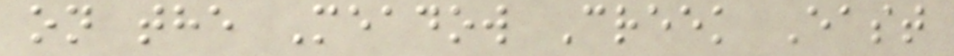on the Meadow Creek East
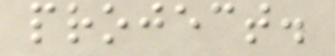project.
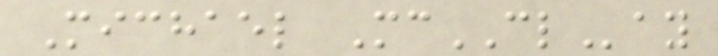Michael McCLay
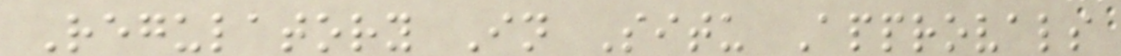Regulatory In Situ Approvals
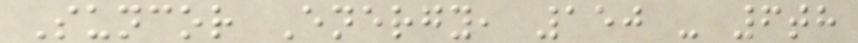Suncor Energy, 150 - 6th
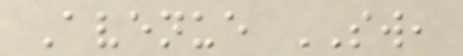Avenue SW,
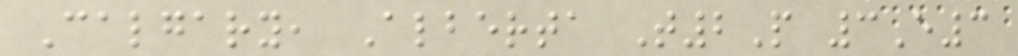Calgary, Alberta T2P 3E3
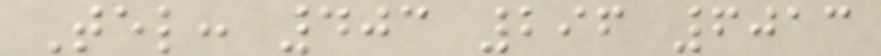Tel: 403 296 6013
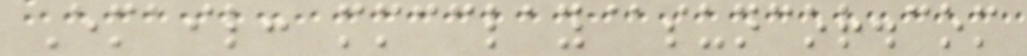Email: mmcclay@suncor.com
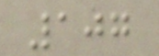107
